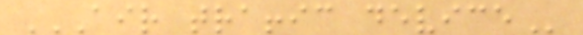AIR TRAFFIC DEVICE
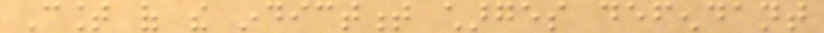Count of the indictment charges defendant
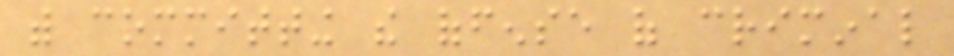with committing the offense of criminal
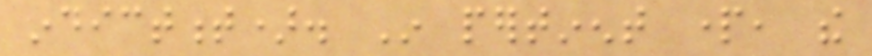indictment). In pertinent part, the
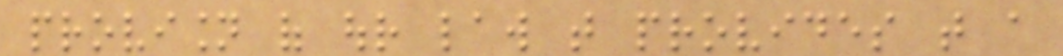provision of our law that provides that a
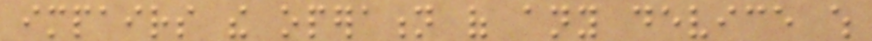impairs the operation of any device which
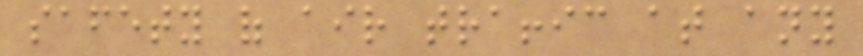safety of air traffic at any
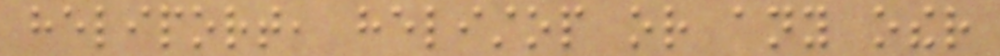heliport, helistop or any other
